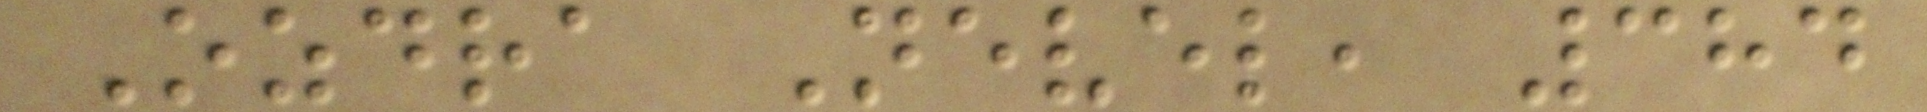Ozdra Nevel, 384
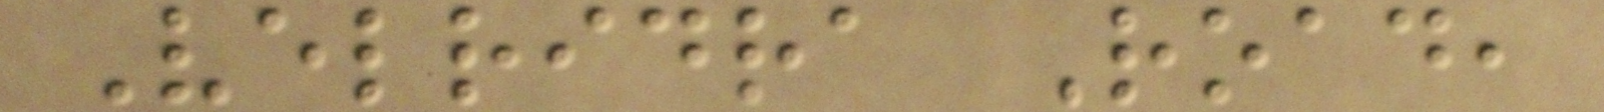Velridra Road,
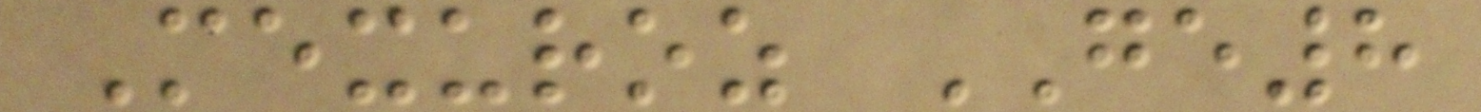Mexuroz GE8
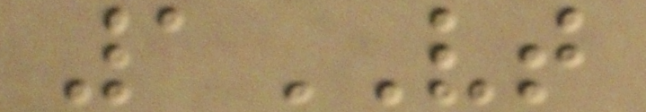1VT
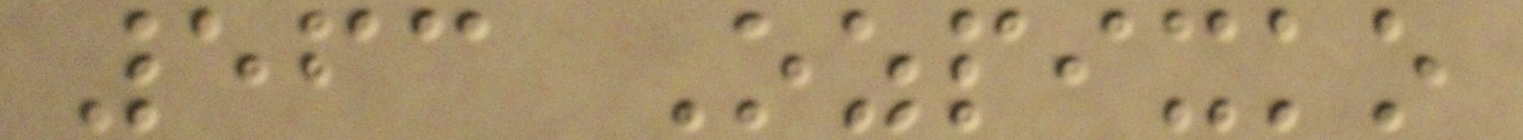563 Ozpixko
